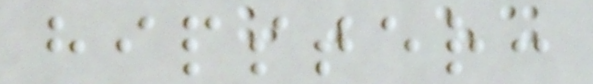hipster:
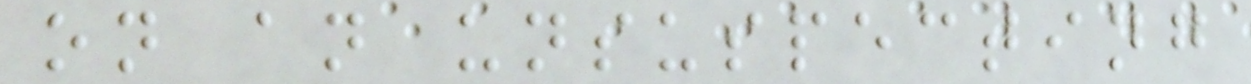on an unsuspecting
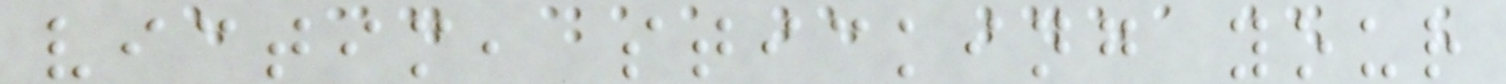victim, sticking your
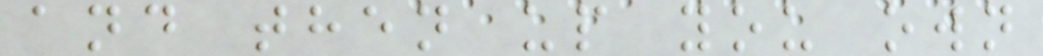and then up you own
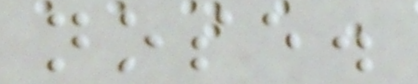nose.
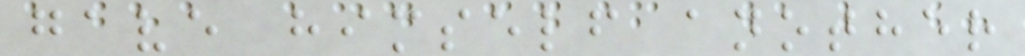gave himself another
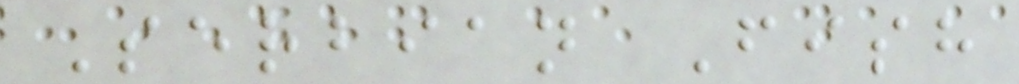Serbian Fish
